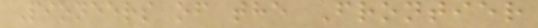Pioneers of the Frontier
